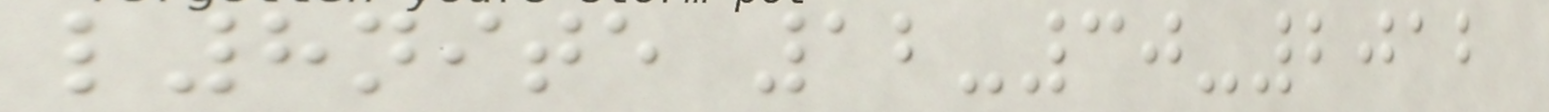l8nite 12-30-2012
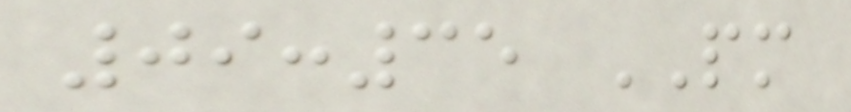09:35 PM
